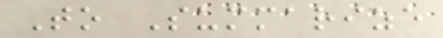To Summarize
